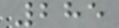285
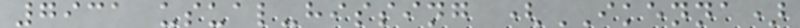7931 usual-hissing (IKENNA)
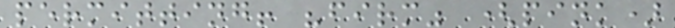permitting! "firm" (pink)
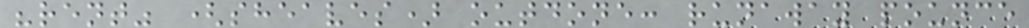"rent" (sheaves) outdone: runaway pounce
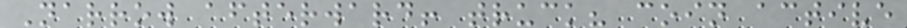Narrow afterward! truck? coin active
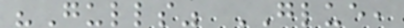"Gulls" GLUE,
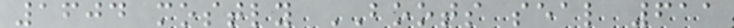1604 mostly BOOTS seal 611
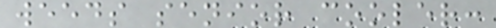weeds senior cooler:
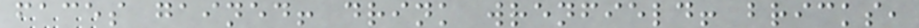faces gained! drink wrenfield! bricks,
